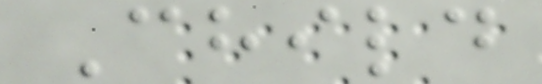Child
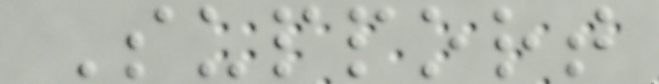Support
